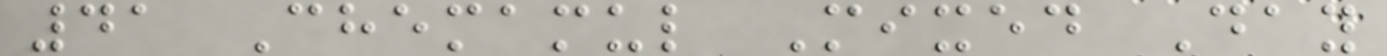41 Chemamul Mixed Day
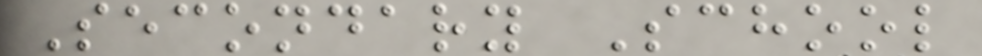Secondary School
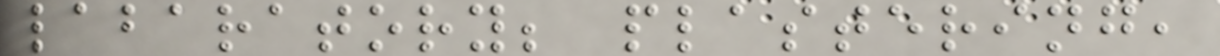labaratory; plastering,
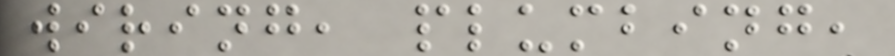wiring, plumbing,
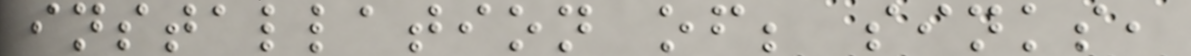installation of; sinks,
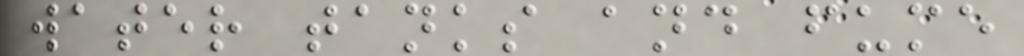water tanks and fume
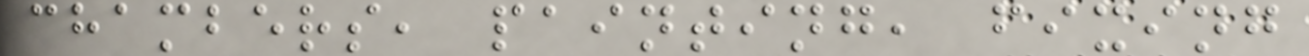chambers, painting, fixing
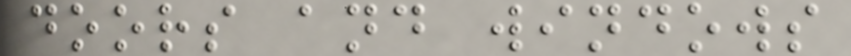doors and windows
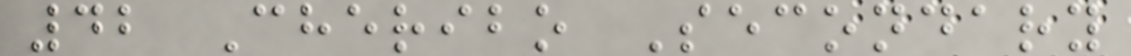42 Cheribo Secondary
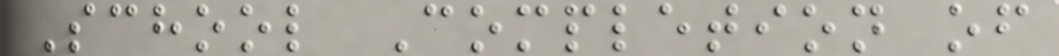School Completion of
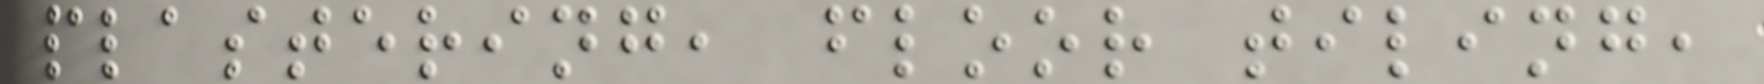plastering, floor tiling,
